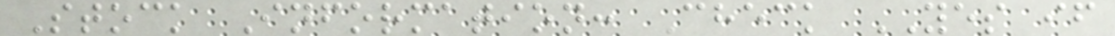Stock Information: Check YES if
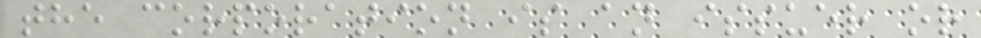the corporation is an issuer or
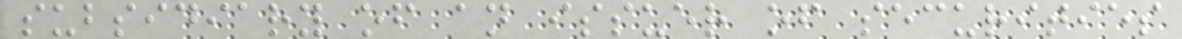subsidiary of an issuer of securities
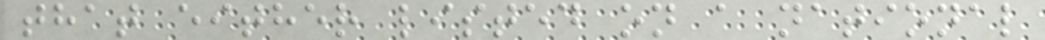that either listed on a national
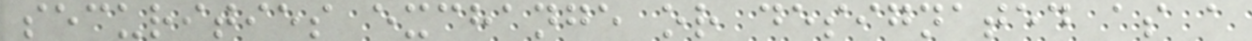securities exchange or designated as a
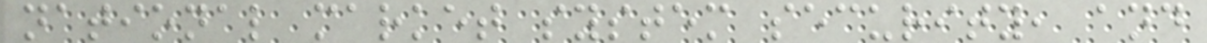national market system security, and
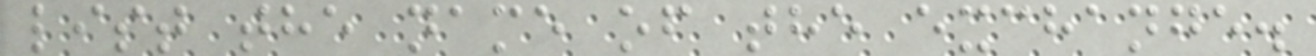list the name of the exchange.
